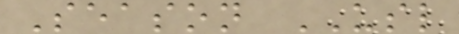Season USL
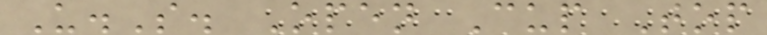U.S. Open Cup Top
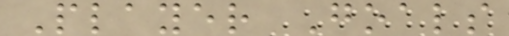Player Goals
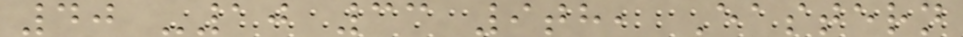40 -10 33 9th, Eastern
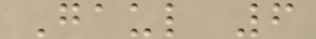Gaul 6
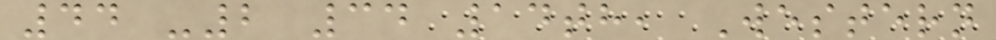44 -2 34 14th, Western
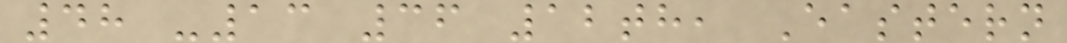48 -13 36 12th, Eastern
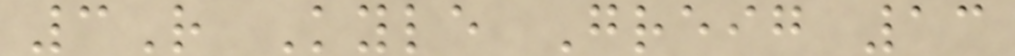3R Kyle Greig 13
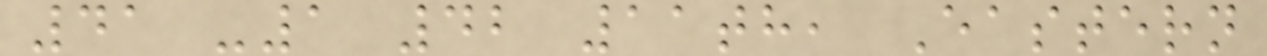41 -1 42 11th, Eastern
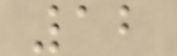12
